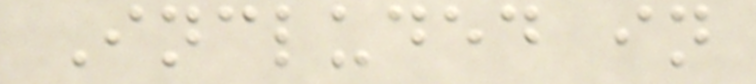Included in
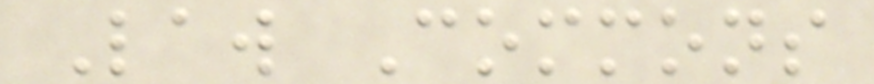Law Commons
